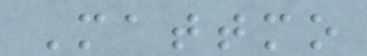Mattmo
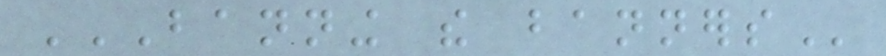BANNING THE BANNERS
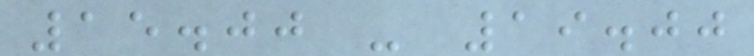15.00 - 19.00
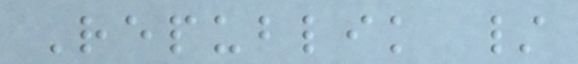Republik /
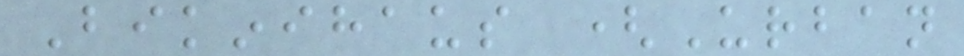Bikinihaus (Urban
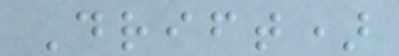Drift)
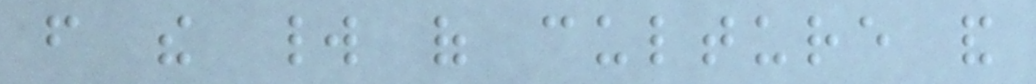from the world of culture and
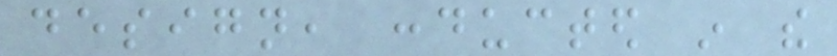design, conducted in the
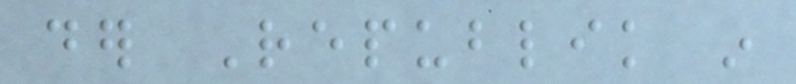der Republik in
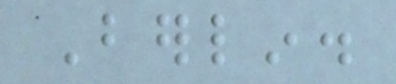Berlin.
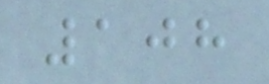108
